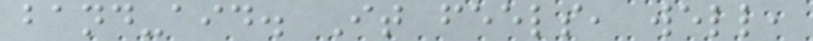band-aid. It feels, well,
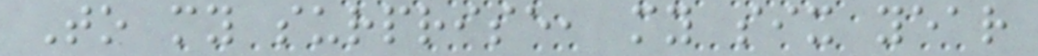To my surprise, my six year
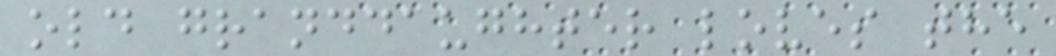old granddaughter loves the
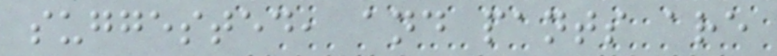suggested, and pants are
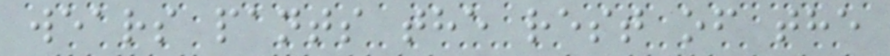wears pants the rest of the
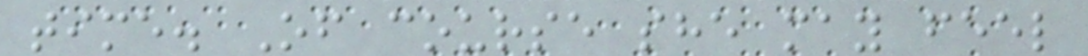time. Of course she may feel
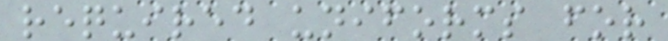required uniforms for
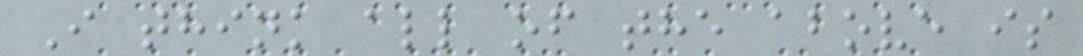I think all of the above is
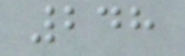248
